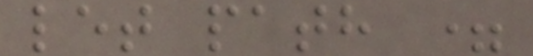let path =
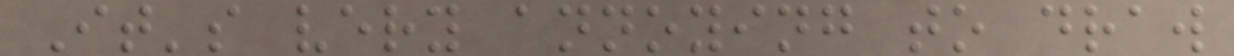It's very annoying to draw
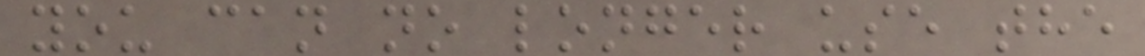you can no longer use the
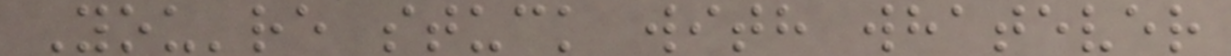You're stuck with whatever
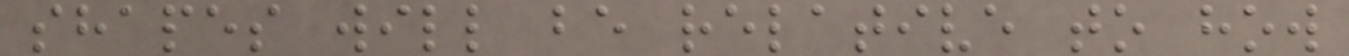shapes will be relative to how
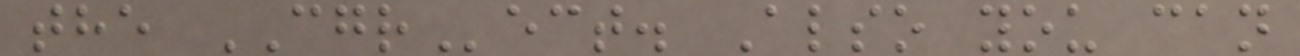the CGRect. Also you can
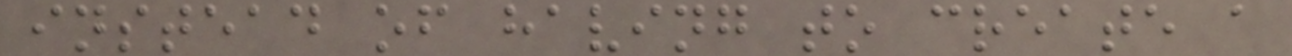instead of having to create a
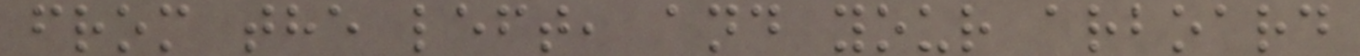from the left, and your arboard
